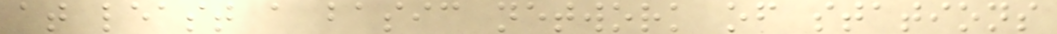at least a basic network of stations
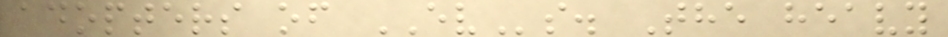adopters of EVs. The heavy
